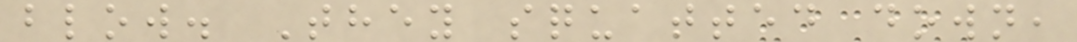blow. They squatted down,
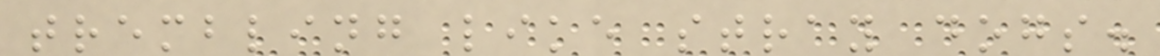trembling like stray dogs.
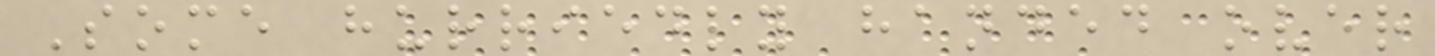Some hurriedly handed over
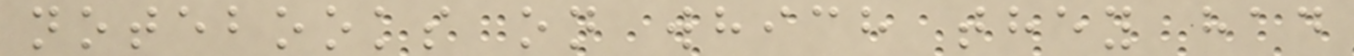notebooks on which they had
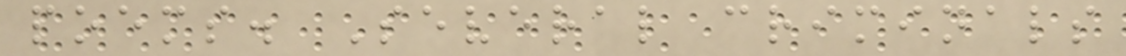poems. Several criminals
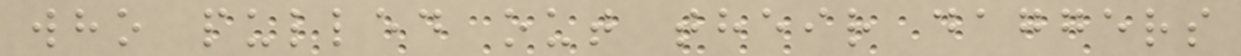who pulled out their daggers
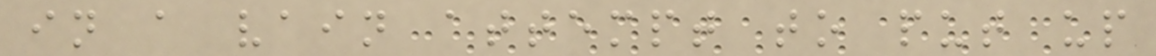in a vain attempt to put up
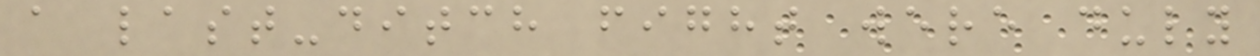a last-ditch fight were duly
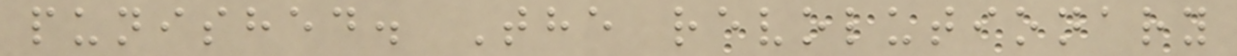punished. The revolutionary
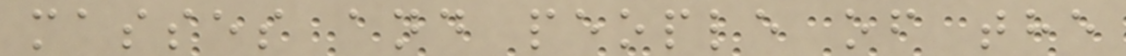masses and people of the
